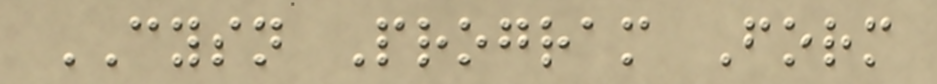CYSN Program Form
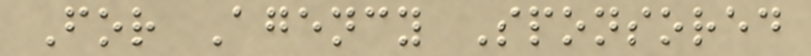For Agency Sponsored
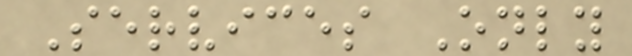Services Only
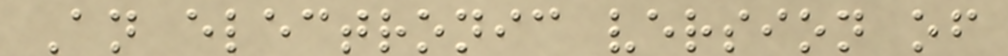An electronic version of
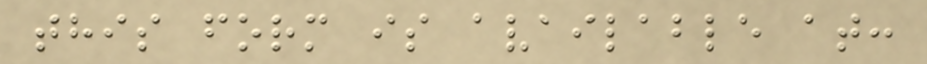this form is available at:
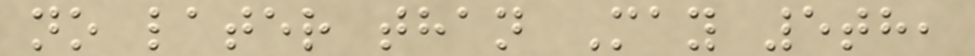no later than May 5th,
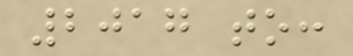2017 to:
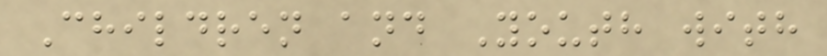Children and Youth with
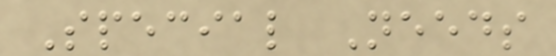Special Needs
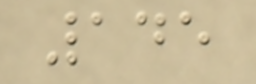145
